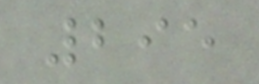295
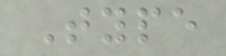Type
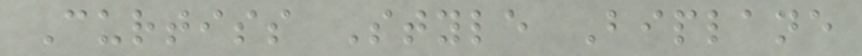Curtiss Style Biplane
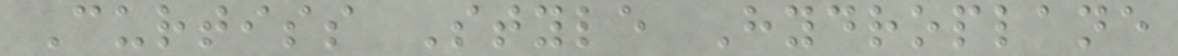Curtiss Style Hydroplane
